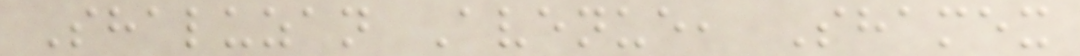Shaluzan Avenue, Shamex
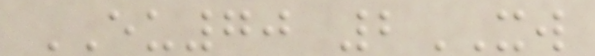EU70 2XW
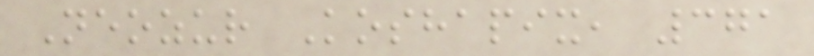Neozur Koshapix, 371
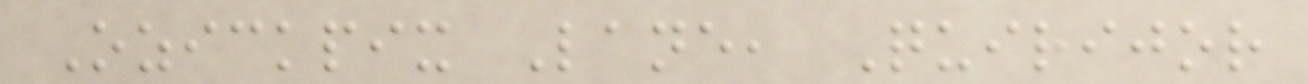Ozickpix Lane, Quirijor
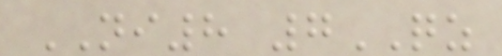NI8 7QZ
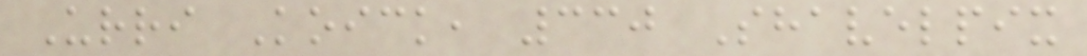Urri Koick, 330 Shavelpix
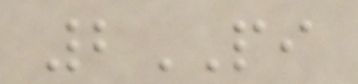2PI
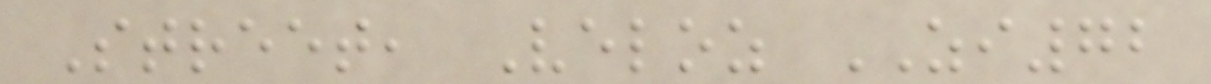Street, Veloz ZI72
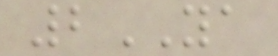2YA
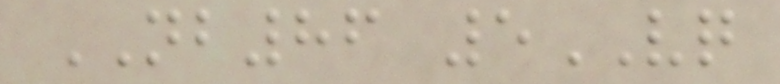NB86 5VQ
